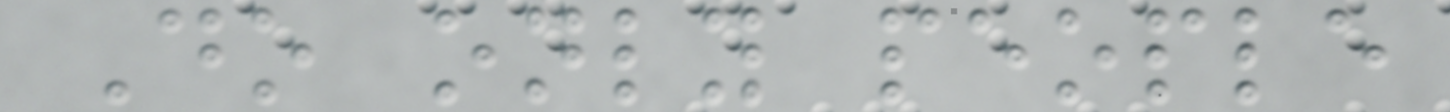Do only people
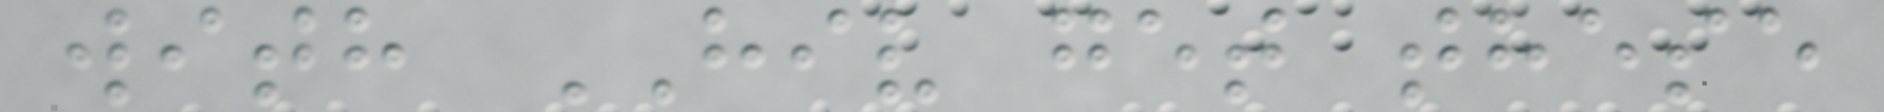with HIV get these
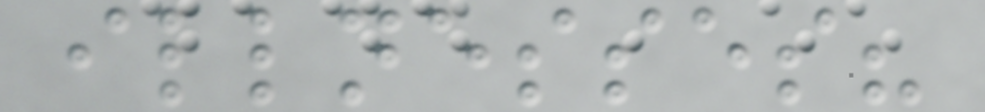illnesses?
